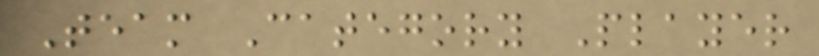Team Category Player
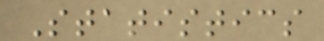Statistics
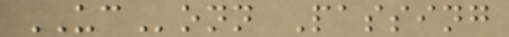UConn Passing
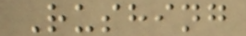Rushing
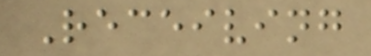Receiving
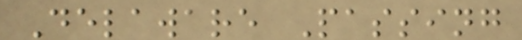Delaware Passing
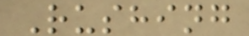Rushing
